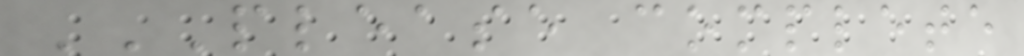PLEASE COMPLETE
